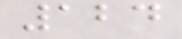124
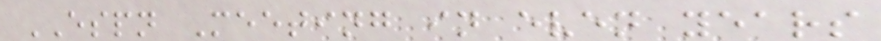ESPN Meeting in even years
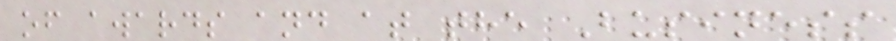of awards and at the Business
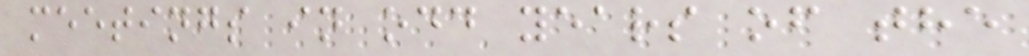meetings in odd years of the
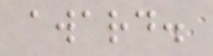award.
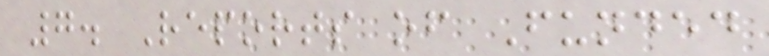7. Reports of Funded
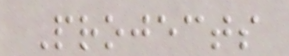Projects
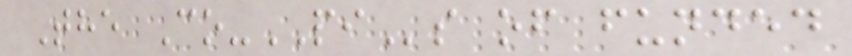The Co-PIs of funded
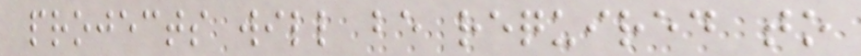projects will be required to
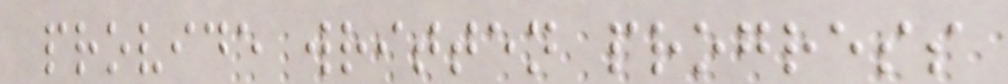provide written progress
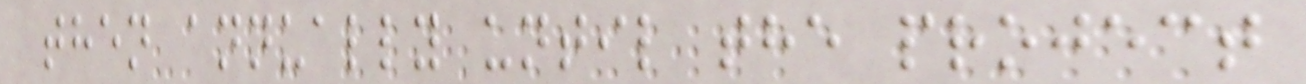then annually until the project
